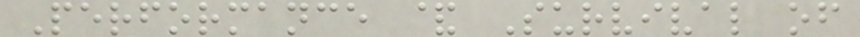Performance & Survival of
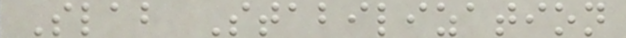Slab Stabilization
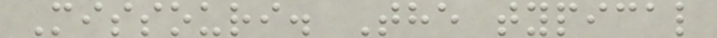Missouri. The typical
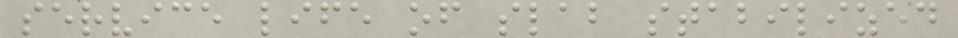service life of slab stabilized
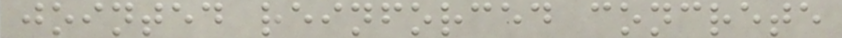jointed reinforced concrete
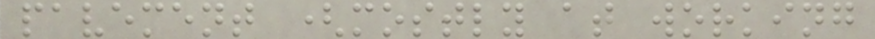pavement (mostly at working
